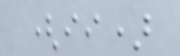(ii)
